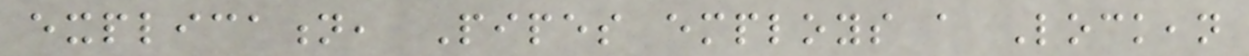explication, Pipes employs a Lockean
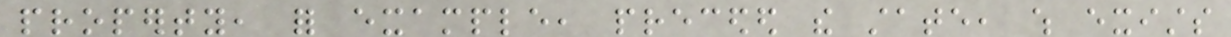property, for example, preceded the state, which exists
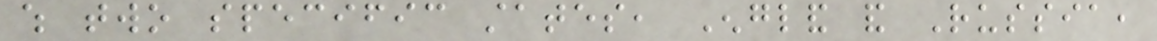which two specific states, England and Russia,
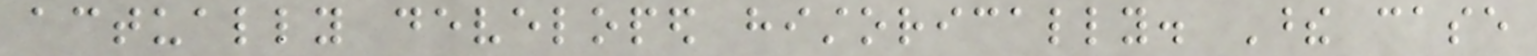actually developed historically. These case
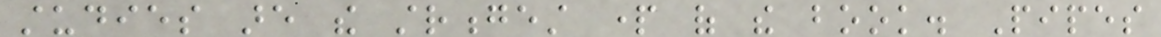studies are the strongest part of the book. Pipes
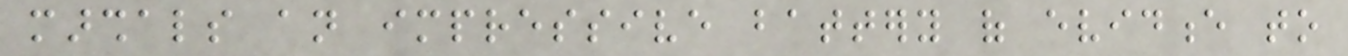marshals an impressive battery of evidence to
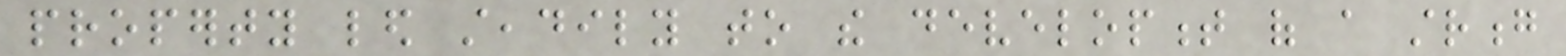property led steadily to the development of a strong
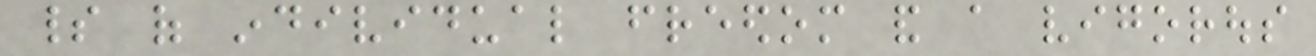spirit of individual freedom and a vigorous
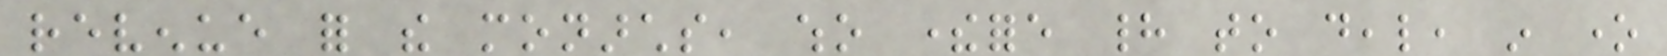revenue for the monarchs, who therefore had to deal, in one
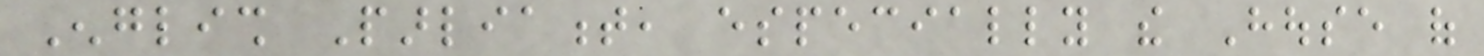English Parliament, especially the House of
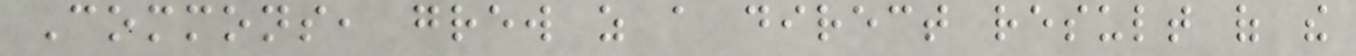Commons, grew as a direct result of the
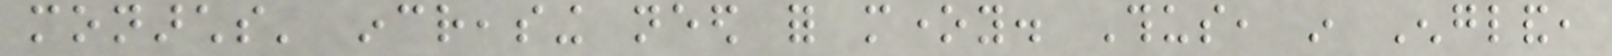monarchs' increasing need for money. Thus, in England,
